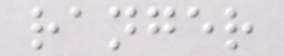ranger
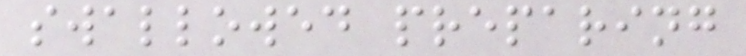swallowed preparing
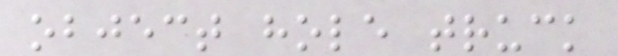object hole truck
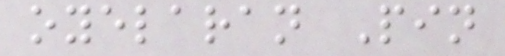oyelaran Pin
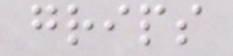grips
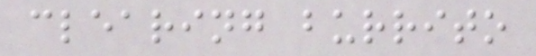clearing burrito
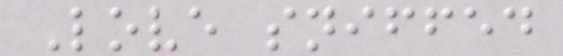Love sniffed
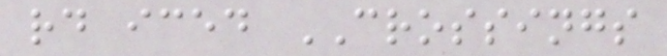rd iced CROSSINGS
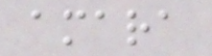amara
